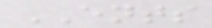ENTS
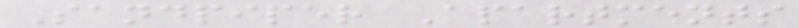Sandpiper Apartments
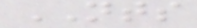NTS
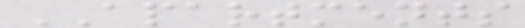APARTMENTS
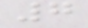7
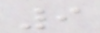9
